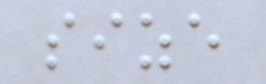size
